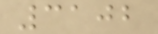3102
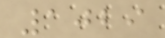1029
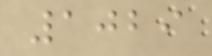1029
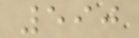590
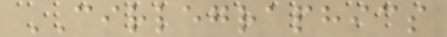CIRLEGRAPHICS
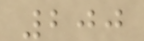200
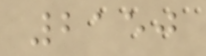2150
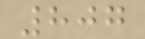807
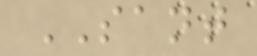SANT
